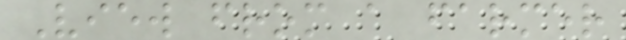View from a farmer
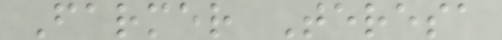Farmer Teresa
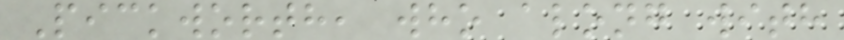Pickworth, who along with
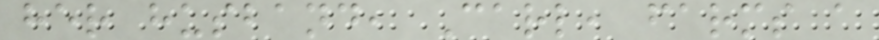her husband, Carl, farms a
